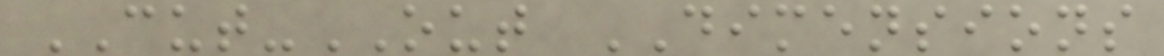CUT-OUT DIMENSIONS
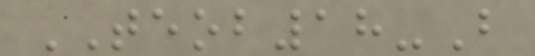TEOB18-B
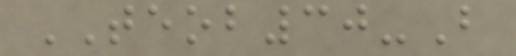TEOB30-B
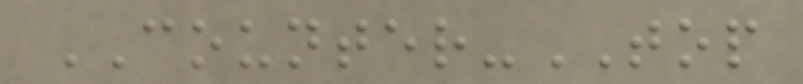COUNTER-TOP
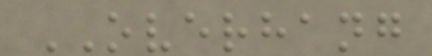OVERHANG
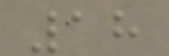18
